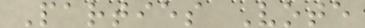Parties Vote
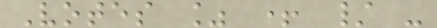Votes % + / -
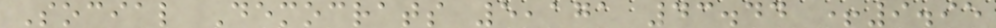Social Democrats 5,171 43.44 +9.95
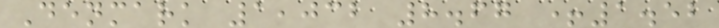Denmark 1,032 8.67 +1.52
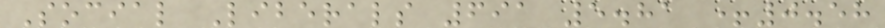Social Liberals 691 5.81 +0.58
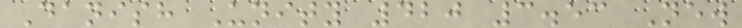Danish Unity 420 3.53 New
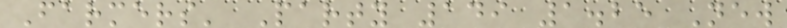Farmers' Party 149 1.25 New
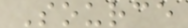Source
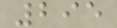295
